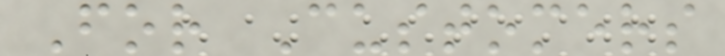For Customers
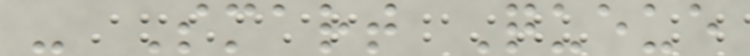- Smart Queue
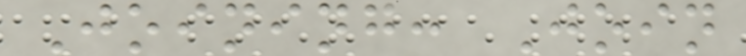Joining: Join
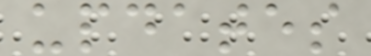updates
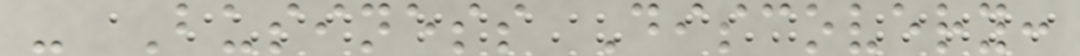- Business Discovery:
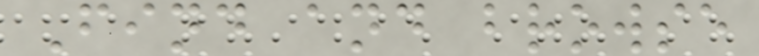Find and browse
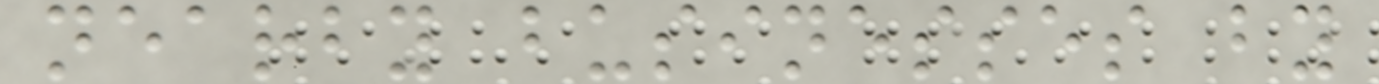nearby businesses by
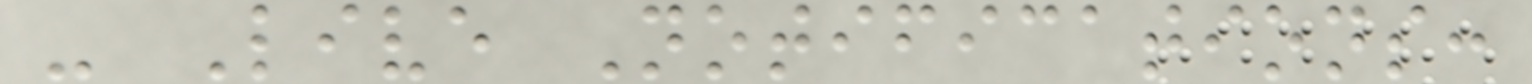- Live Notifications:
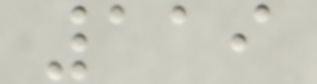119
